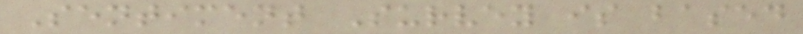Sentiment Survey is based
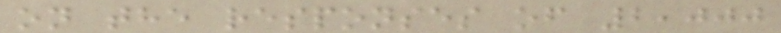on the responses of 2,000
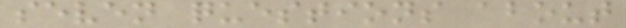seven questions about
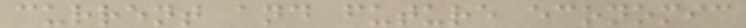current and future economic
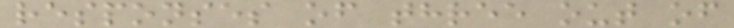responses of three out of
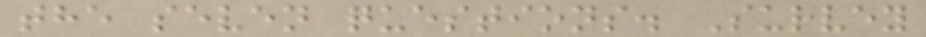the seven questions. Survey
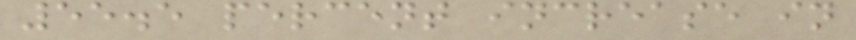55.5 percent increase in
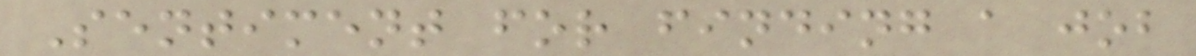Sentiment for finding a job
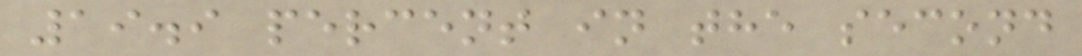19.9 percent in the second
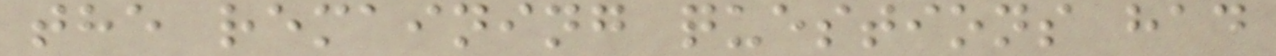the remaining questions had
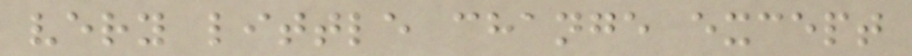very little change except
